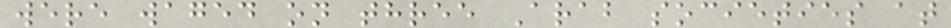were waged on three Arab societies at
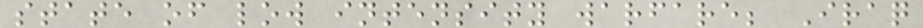state of low intensity warfare; Iraq
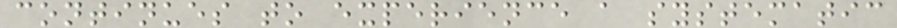continues to experience a systematic
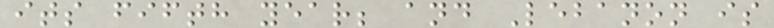its fifth year; and Lebanon is
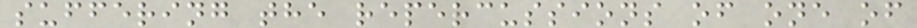suffering the repercussions of one of
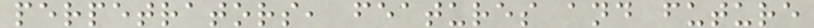perpetrators, features and future
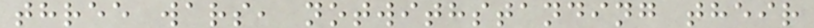three wars, notwithstanding their
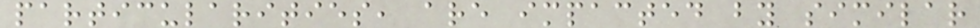particularities, are impacted by similar
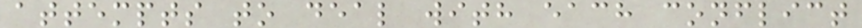attempts to deal with each conflict
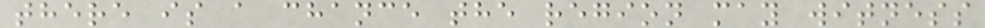there is a chance the region may witness
